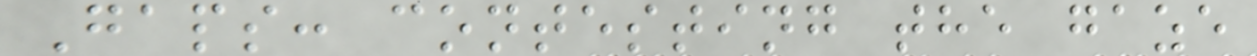Gaps: contesting the gaze
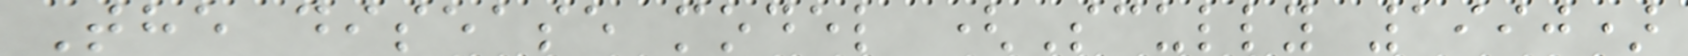The disease model (Scully 1990)
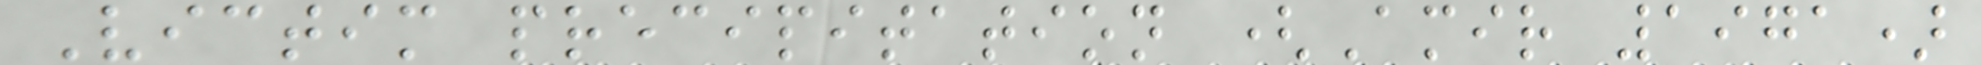Victim precipitation (Amir 1971)
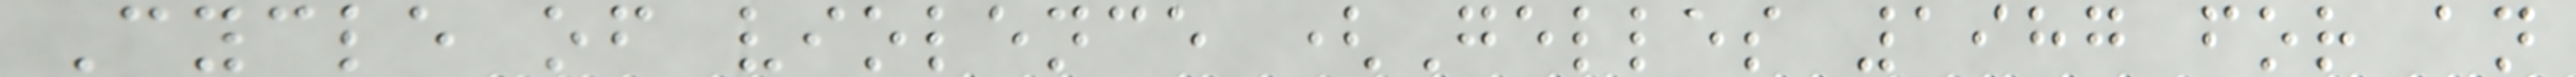Cycle of violence (Gelles 1987 for an
